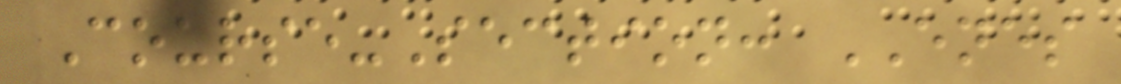Course-Section: ENES
